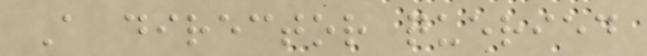A director queried
